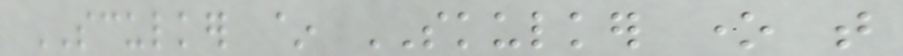SCULKER ~ SKULKER one that
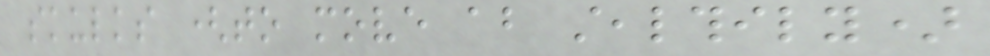skulks (to move about stealthily)
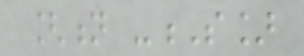[n -S]
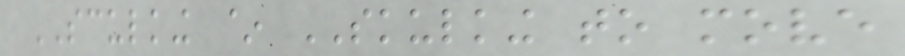SCULKING ~ SKULKING to move
